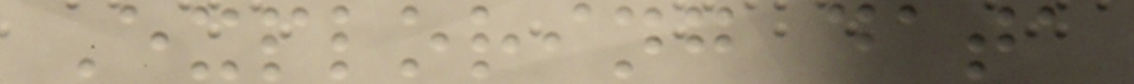Exploring data
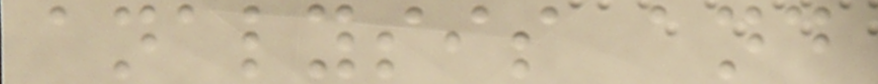analysis and
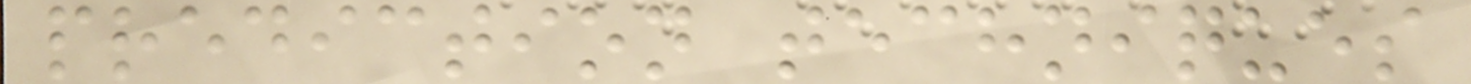prediction techniques
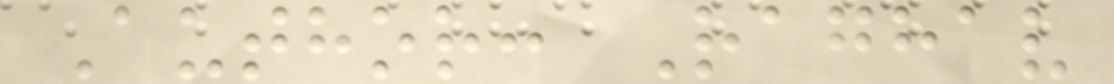Author: Raghav
